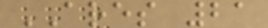ARES 21
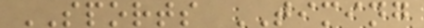SPORTS TIMING
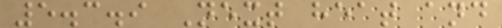5.3.9 Next heat and
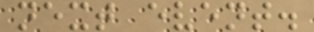next event.
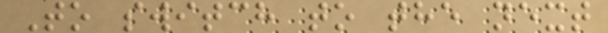To switch to the next
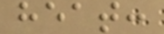heat:
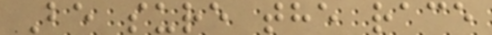Be sure the race
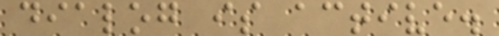dialog is active.
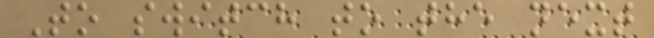To switch to the next
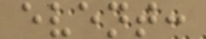event:
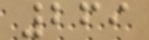269
